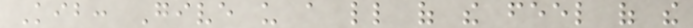Kib: Give us a little of the feel of the
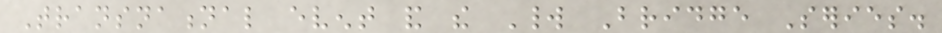Transnational event and the World Bridge Series.
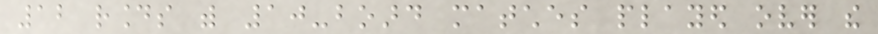12 rounds with 10-board matches played over the
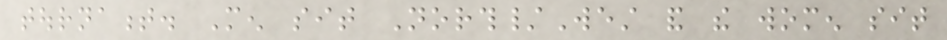tournament. Men sit North/West and the women sit
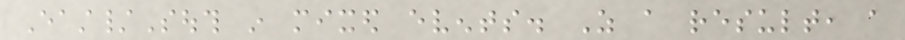East/South in mixed events. As a result, a
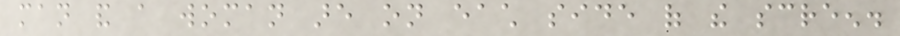man and a woman are on each side of the screen.
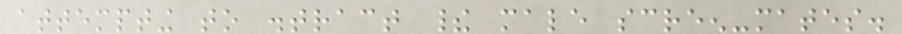attempting to distract their male screen-mates.
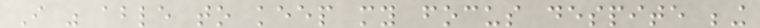I was able to keep my focus despite being
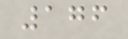176
